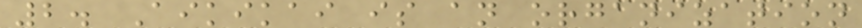2. Aikikai is an organization
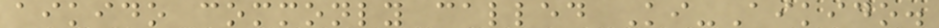aikido commonly called Ki-Aikido.
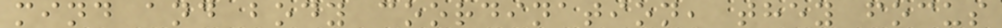mind and body coordination, they focus
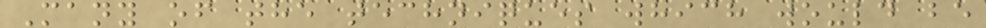Many of the techniques which would be
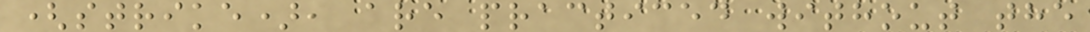(strike), are practiced without the
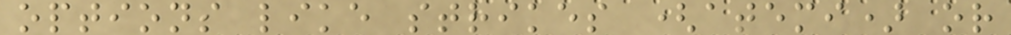options like strikes (atemi) or
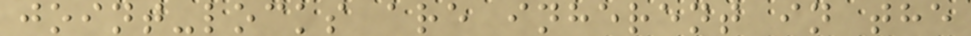joint-locks are inherent in the
